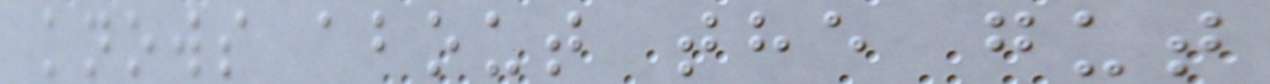knows about the gut
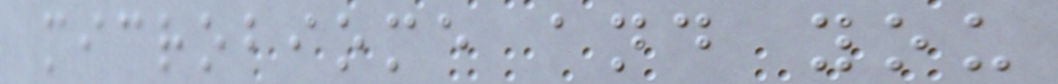microbiome and you
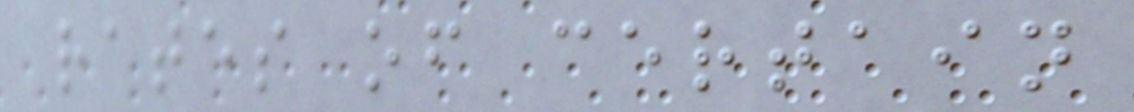rates of certain
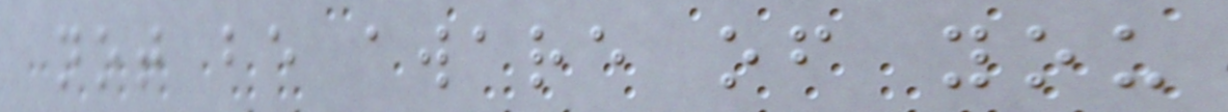not be aware of you
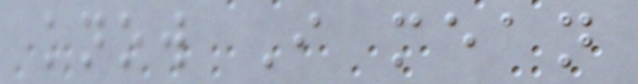know I mean
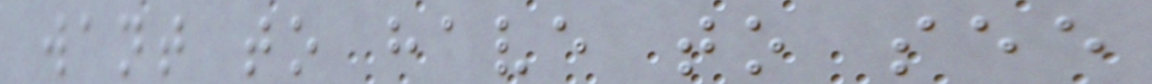want to have to see
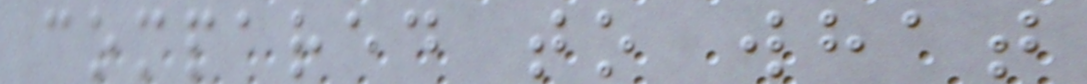compared to what
